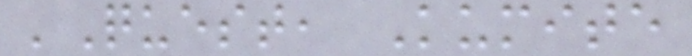'Quest, Kumite
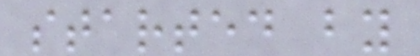started by
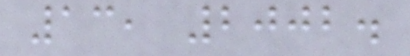13, 2002.
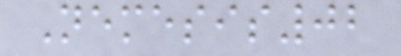Nemesis02
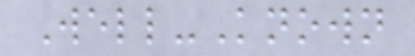Well-Known
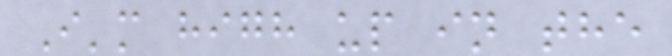I'm high up in the
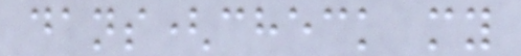dans(check my
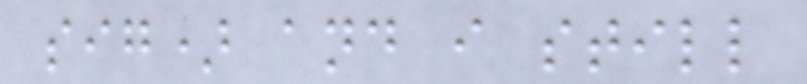sig) and i still
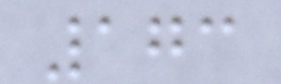173
